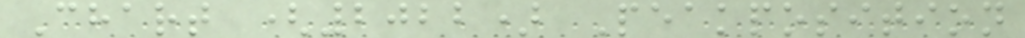Chart (2022) Peakposition
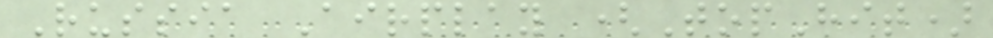Russia Airplay (TopHit)
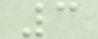3
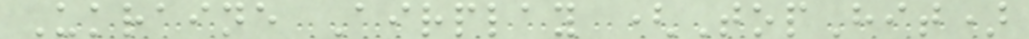Ukraine Airplay (TopHit)
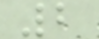2
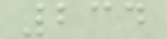234
